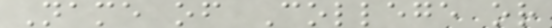Name of College or
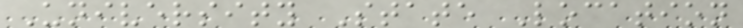University State Location
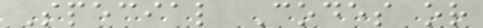Special Codes or
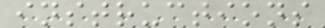instructions
